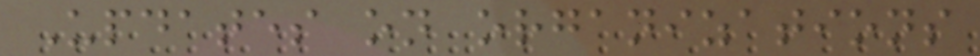Updates on organizations
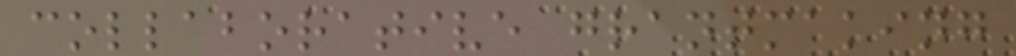collaborative grantmaking
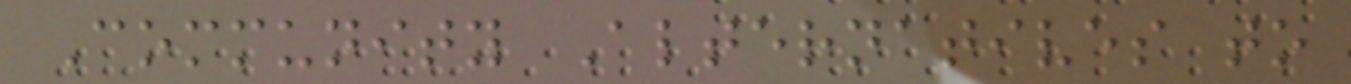Community Alternatives to
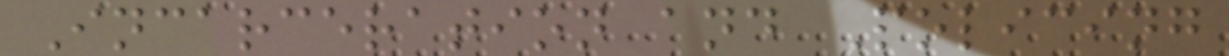Incarceration and Policing
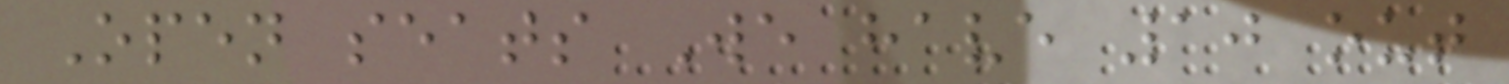Open seats We have 10 out
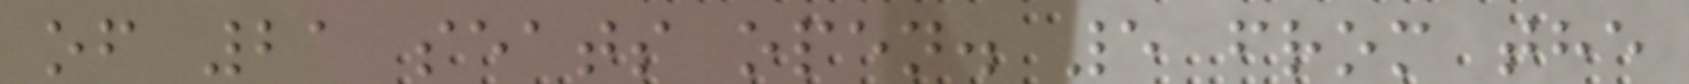of 21 seats open. 5 from the
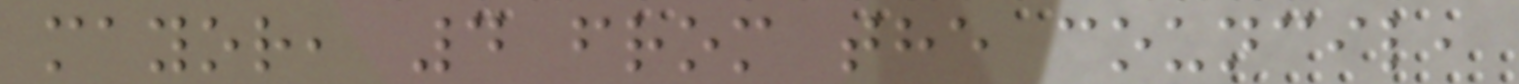mayor, 4 from the council,
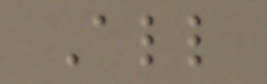All
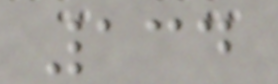134
